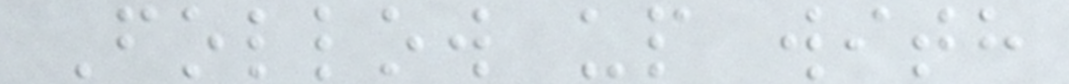Follow up with
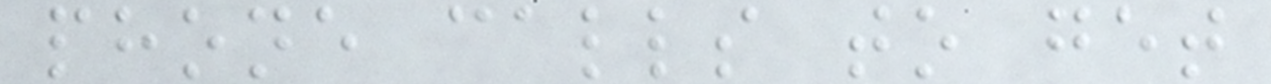phone calls to get
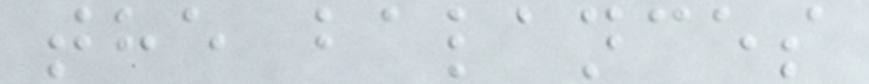the balances
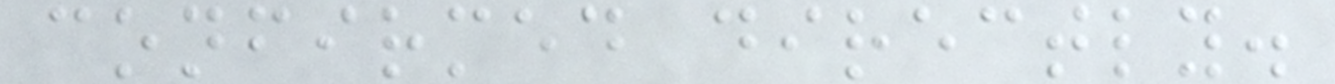confirmed directly.
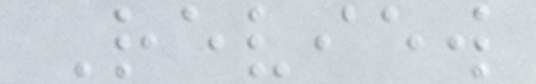Review
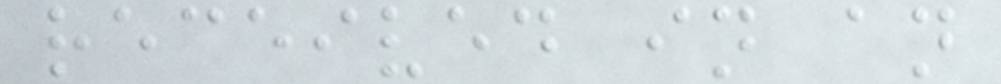received in an
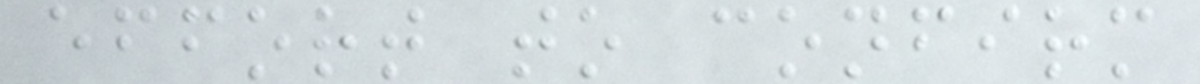effort to confirm
